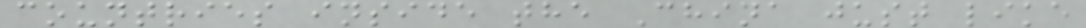countries inside the China just like
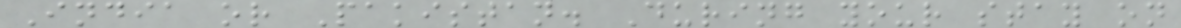India or Pakistan. During your stay on
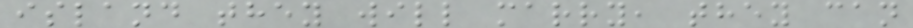island they will marry, they can
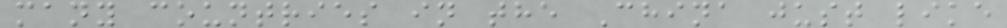many countries in the China just like
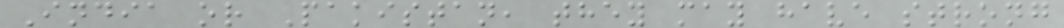India or Pakistan, they may have strong
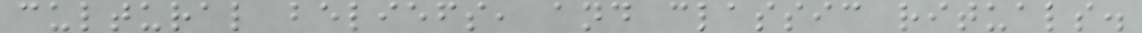cultural beliefs, and classic rituals.
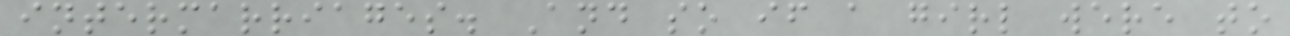intermarriages. And so if a girl were to
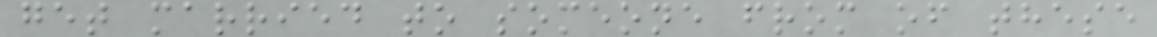get married to someone from of these
